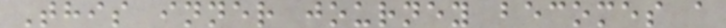This inner journey becomes a
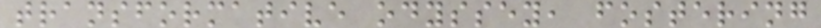transformative odyssey, fostering
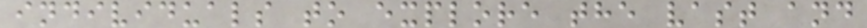individuals to explore the vast and
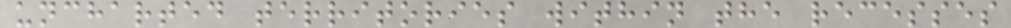uncharted territories within the recesses
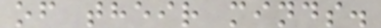of their minds.
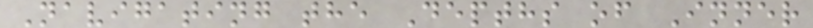Navigating the Depths of Inner
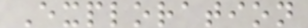Exploration
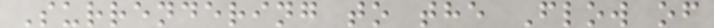Surrendering to the Flow of
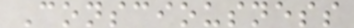Consciousness
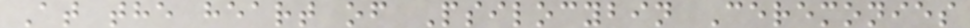At the heart of Psilocybin Ceremonies
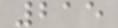215
